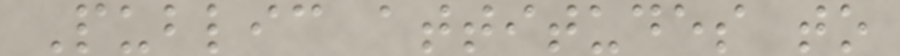Public attitudes to
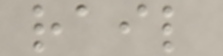rail
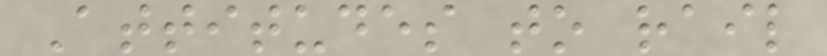Attitudes to rail
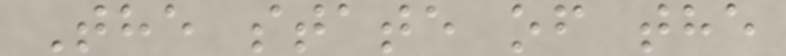The state of the
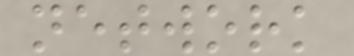network
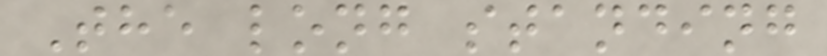The long standing
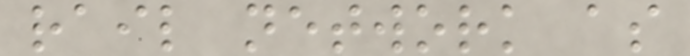rail network as
